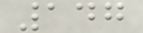147
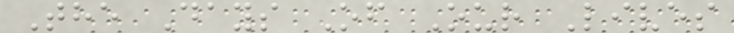The Days Of Our Lives
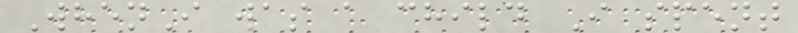WhenI was a child I spent
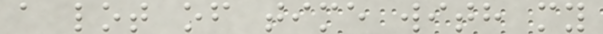a lot of time with my
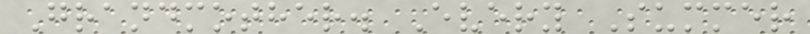Grandmother. Every Summer
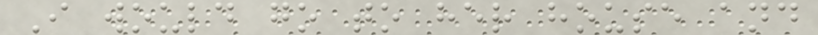I would go to her house and
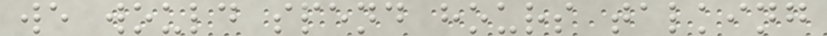we would spend hours talking
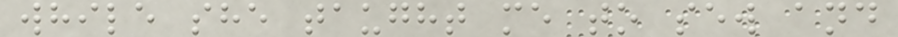while she taught me to sew and
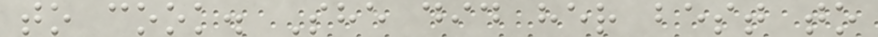to cook. She did her best to
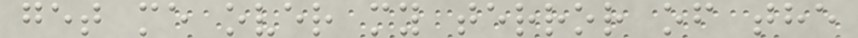get me over my terror of the
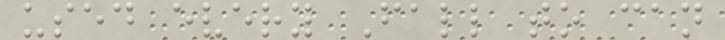used every Fall to can
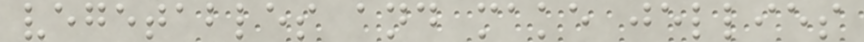vegetables and make jellies
